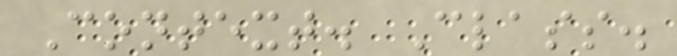Context. Class.
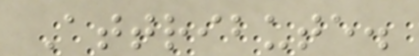Attribute.
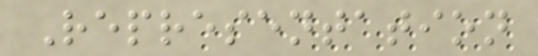Representation
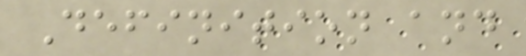Definition and
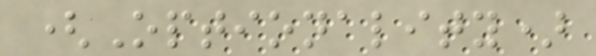(Optionality)
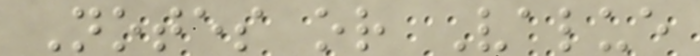Notes or Value
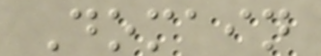Domain
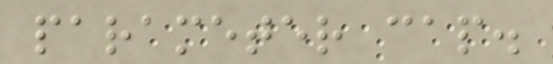parameter cap.
